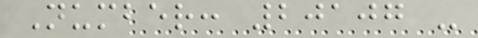Number: 20107 -
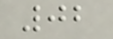02
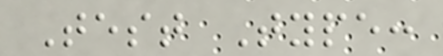Test Type:
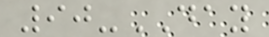90-DAY
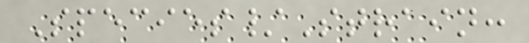Species/Strain:
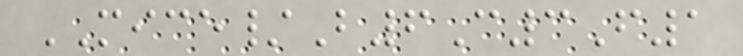MICE/B6C3F1
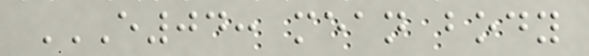E04: MEAN BODY
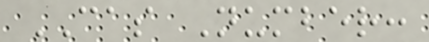CAS Number:
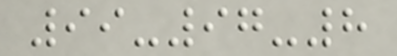99-97-8
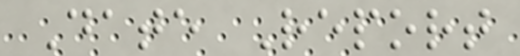Date Report
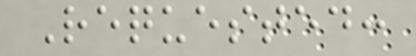Requested:
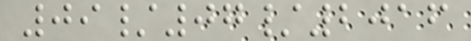09/07/2016
